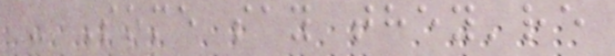- Some say they're
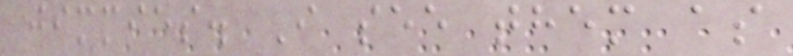jimmies. I see them as
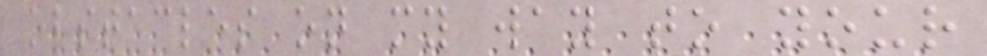obstacles on my way to your
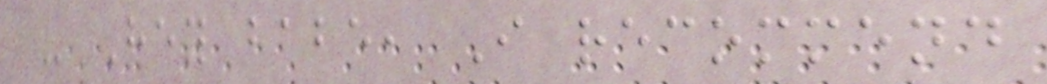- Hey babe, I recommend
